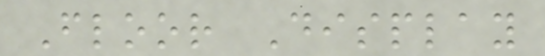Floor Display
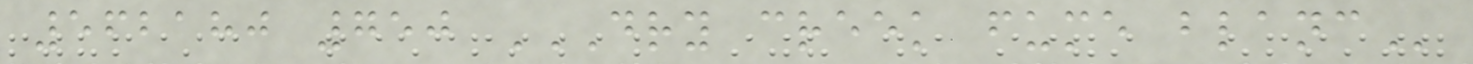562180 750 DRY CREEK FUME BLANC
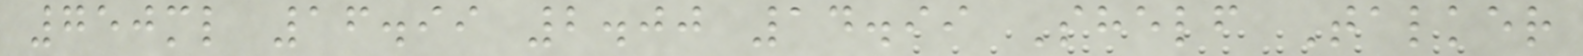750ml 16.99 2.00 14.99 Shelf Talker
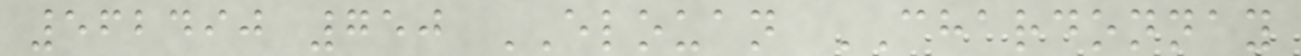562490 750 ELOUAN CHARDONNAY
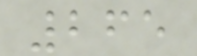265
